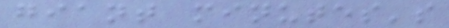giant minutes's
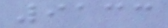9133
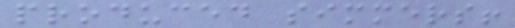produced simmers!
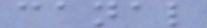canal
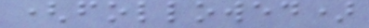(followed)
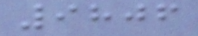9806
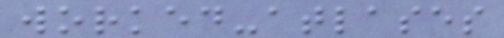worked-atlases
